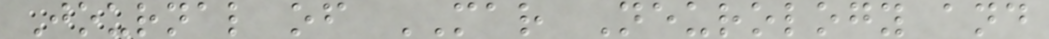Journal of MAR Neurology and
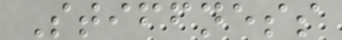Stiffness
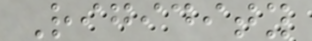Rigidity
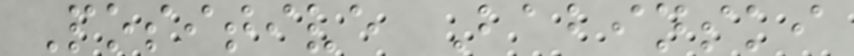Positive Babinski
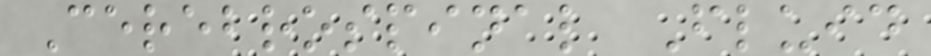Cerebrospinal Fluid
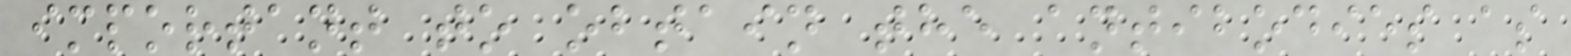important to obtain the antibodies as
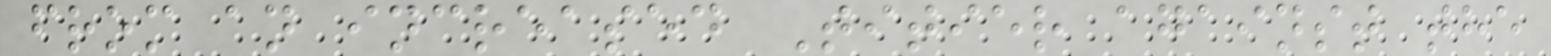from an increased Titier against the
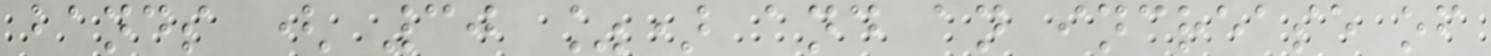bands ( 30 %) and an increase of
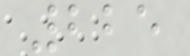225
